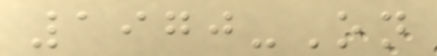1970-On
